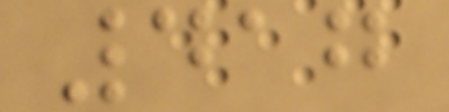417
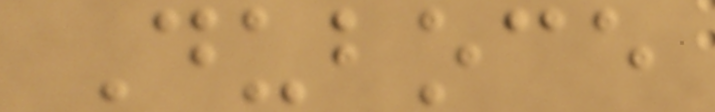Duboce
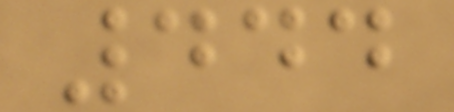444
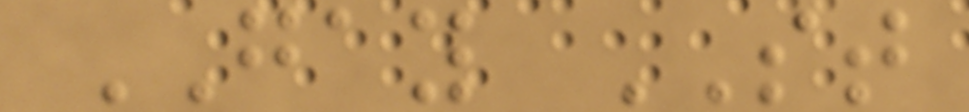GAY ST
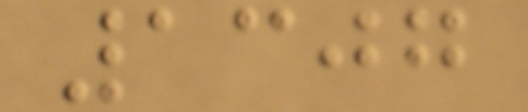1307
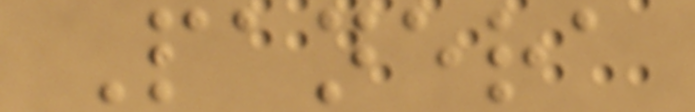Panera
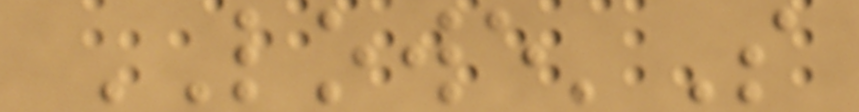LOWE'S
